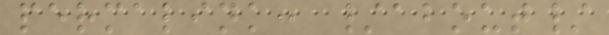permalink: /about/
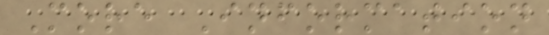More Information
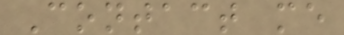Contact me
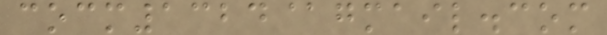cocm1324@gmail.com
